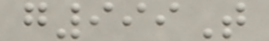g999T
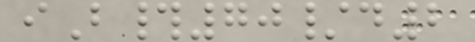iB#70/d2
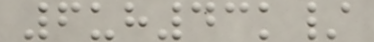6uh43k/
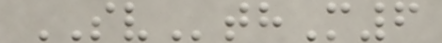SVthM6
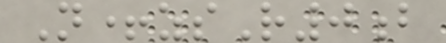N+zsR0b
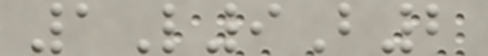1L9B2
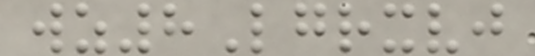wz8Lgrxvj
